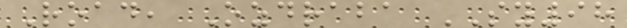Road, Ozdraba SY98
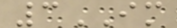3IM
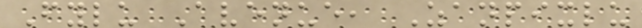Fylu Avenue, Zanpixlu
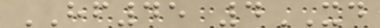HF45 4XD
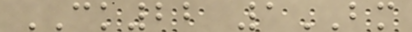CK22 1BM
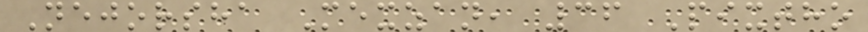Nejorsha Mexzan, 36 Pixtho
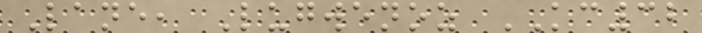Lane, Lugwenoz KC32
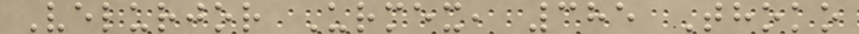Velurjor Urmex, 385 Thoko
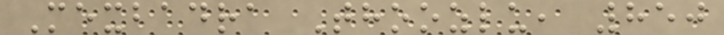Mexbadra Thoozlu, 850
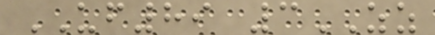UF89 3ZZ
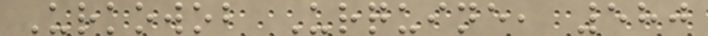Urkowob Urquine, 580
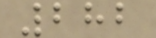282
